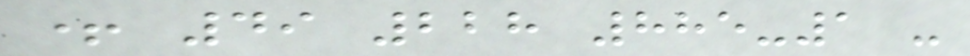+ 49 228 885-1 -
